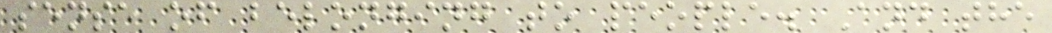sense of belonging to people. And the
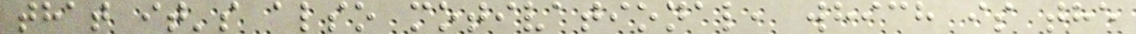that it's also motivational, which is the
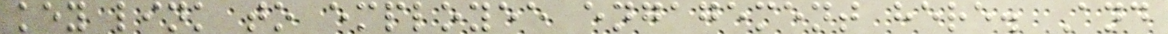key link to employee engagement here. And
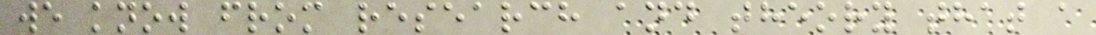we know from research and theory that a
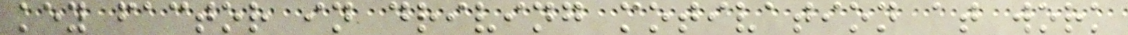key factor in driving motivation at work
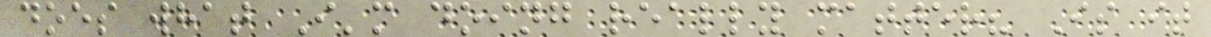does what I'm doing really matter? Is it
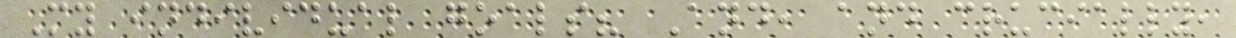My individual goals? And, and crucially,
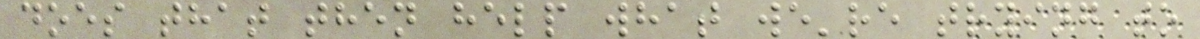does that then help what we're trying to
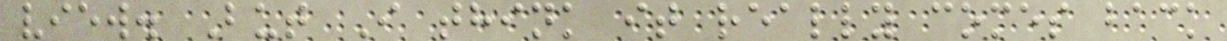view. But I think it really comes back
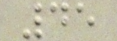45
